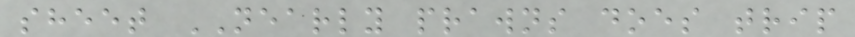sheet NEARLY prawns does trip
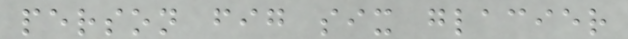person fig six glacier
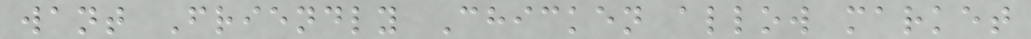want Friendly Chicken allow market
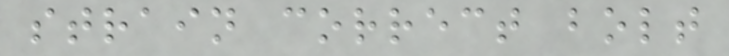strain correct bolt
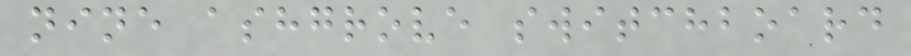nine ashgrove switchboard
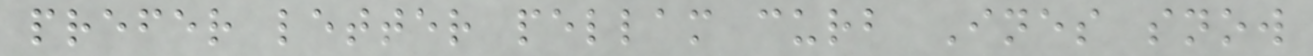prefer letter pellam curb Ines snow
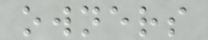owners
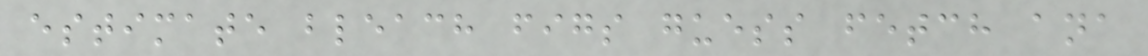estimate bleach figs guess fetch ana
